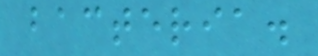bacteria.
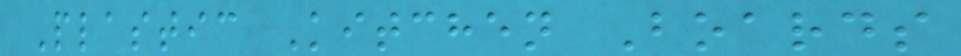Plastic Kitchen Boards
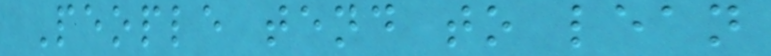People tend to lean
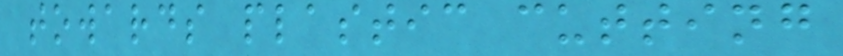towards plastic cutting
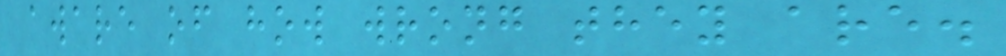aware of how wrong they are.
